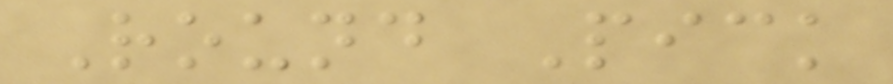Round Pick
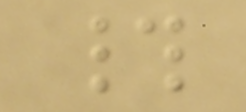#
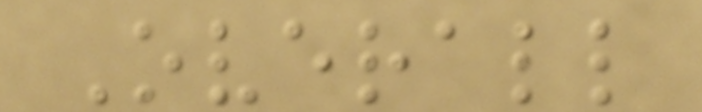Overall
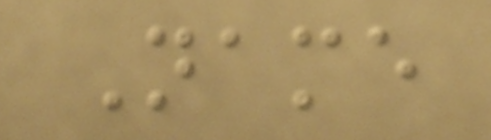Name
